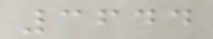3644
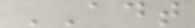ADT
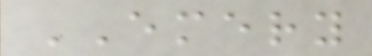EMERY
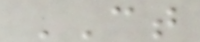CT
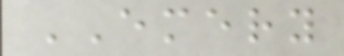EMERY
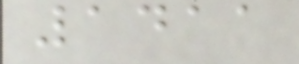1411
